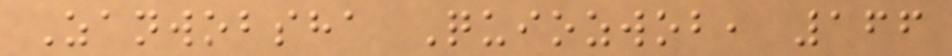Zanwobsha Quiozwob, 166
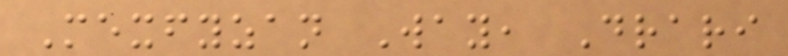Mexfyzan Way, Drari
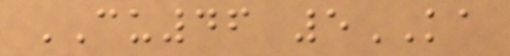CU46 5KA
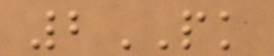2PK
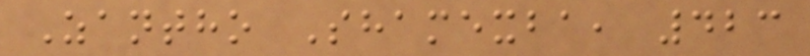Zantho Shamexba, 423
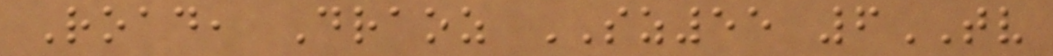Road, Draoz SZ55 6TV
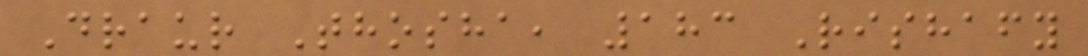Draur Thosha, 183 Rishafy
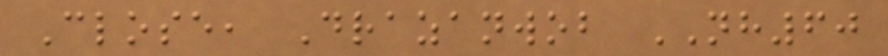Close, Drazanwob NH60
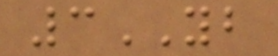3YB
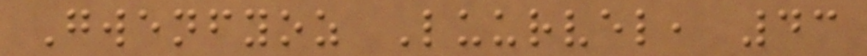Gwenfyoz Luurvel, 43
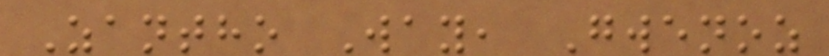Zantho Way, Gwenoz
